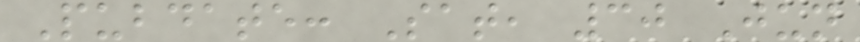Pubdate: Sat, 30 Jun
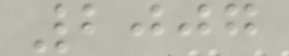2007
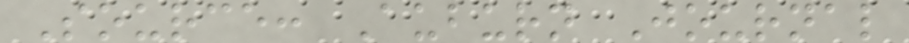Source: Auburn Journal
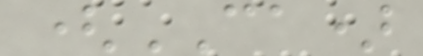(CA)
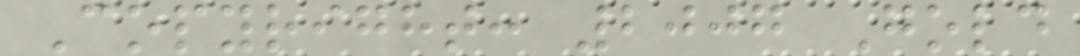Copyright: 2007 Gold
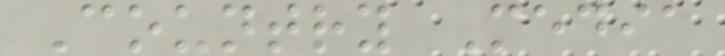Country Media
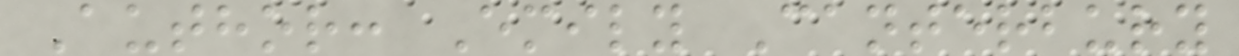Author: Emily Canterbury
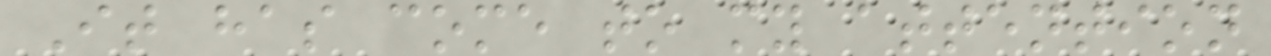It has come to my attention
